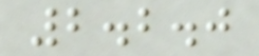2.2.0
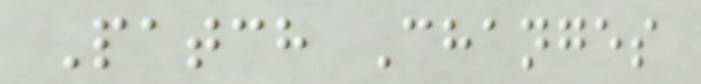Patch Changes
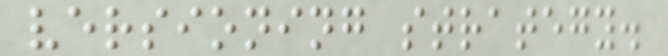versioning strategy.
